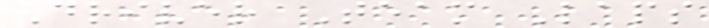Driver Team Laps
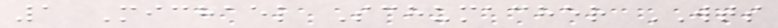1 Michael Schumacher WTS
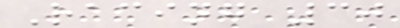Racing 30
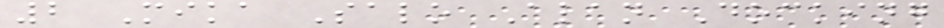2 Mika Salo Alan Docking
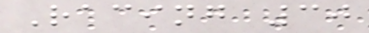Racing 30
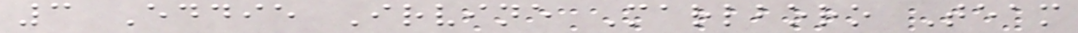3 Eddie Irvine Marlboro Team
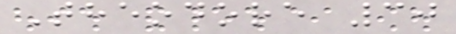Theodore 30
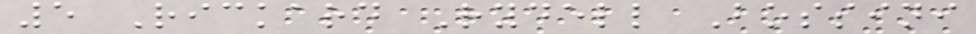5 Rickard Rydell Bossini
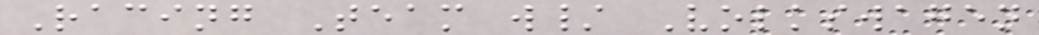Racing Team w/ Volkswagen
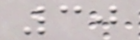30
